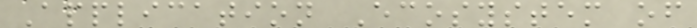Application Ecosystem of
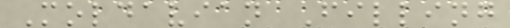Moldavian Filling
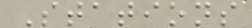Stations
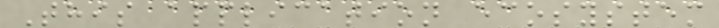This application ecosystem
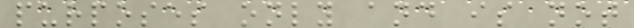purposes only and is not
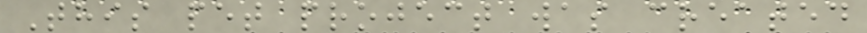This pet project was created
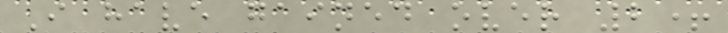I have gained over 2+
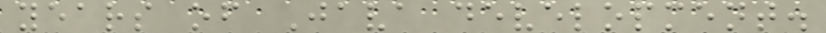years of Java development.
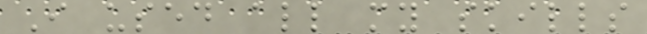I used all my skills
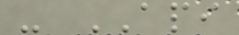- API
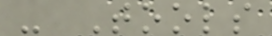- Tools
